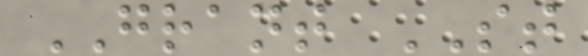GRANT ST
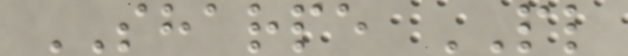SHARPE PL
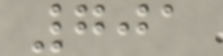701
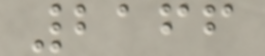2166
